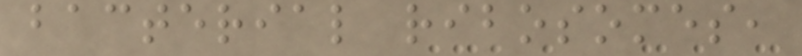bacterial ribosomes,
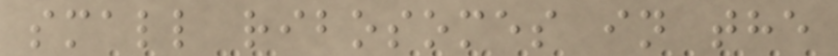small ribosomes in the
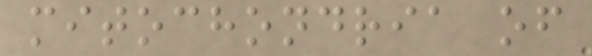mitochondria of
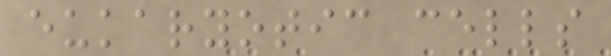eukaryotic cells
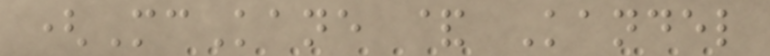(McKane & Kandel
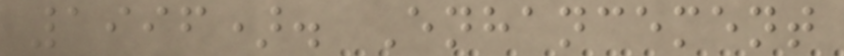1996). Enhancement
